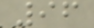96
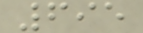695
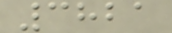3821
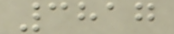3817
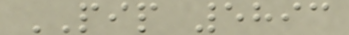PIP 5893
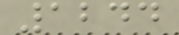1244
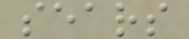sears
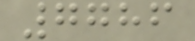7786
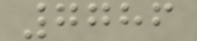7786
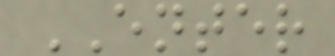ENTER
